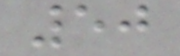50
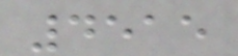4515
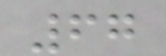67
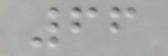66
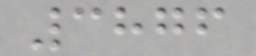3876
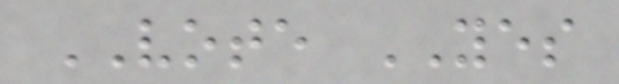VOTE YES
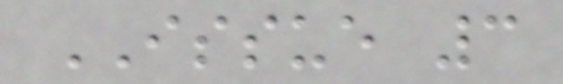ISSUE 3
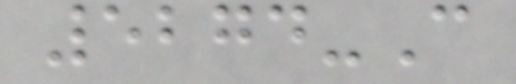5274-C
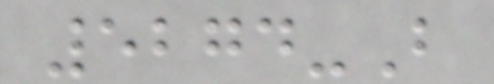5274-B
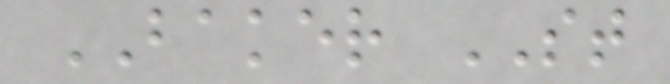BAKER ST
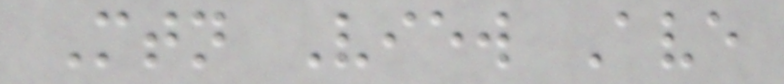Mtn View Ave
